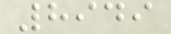8949
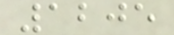1205
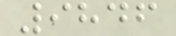9846
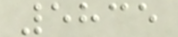5835
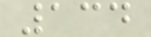134
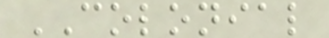COLONIAL
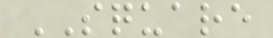SQUARE
